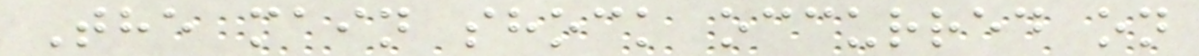The main shock occurred on
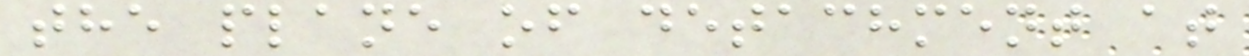the plane of detachment at
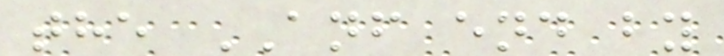the ANF end by
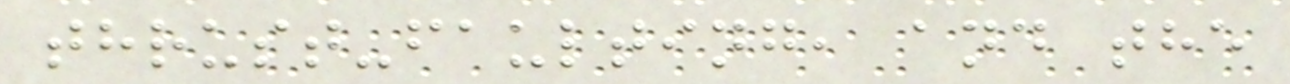thrust-faulting, and the
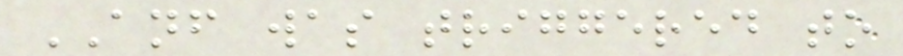ANF was triggered to
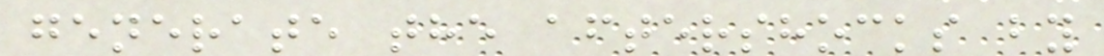generate the aftershocks by
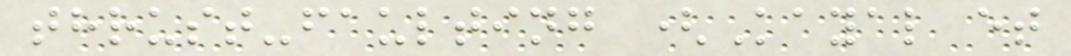thrust-faulting (Kayal et
